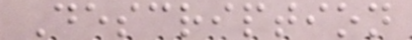Description
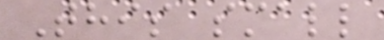This small
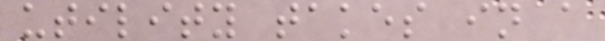utility takes in a
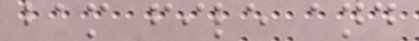bam file and
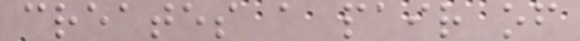creates a pair of
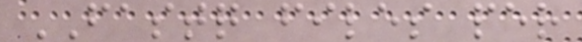FASTQ files per
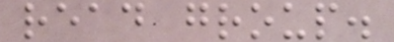read group.
